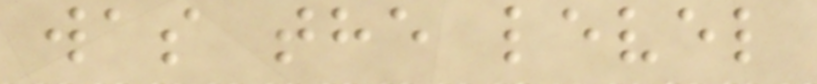was the level
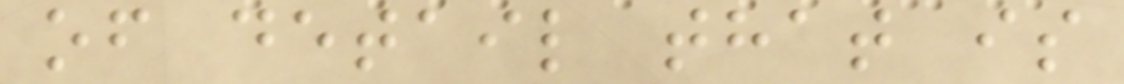of detail that is
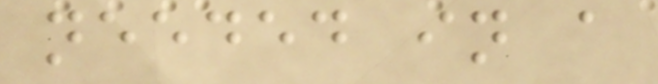needed in a
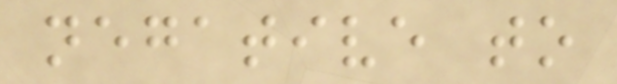negative to
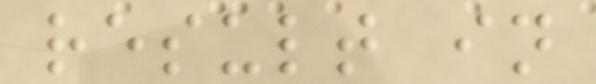result in
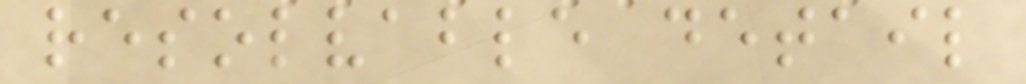resolvable detail
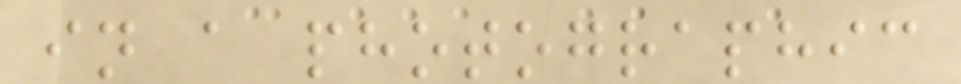in a photographic
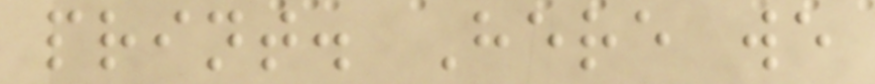print. Here we
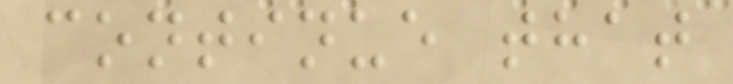continue that
